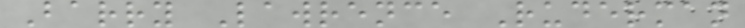Barry Lawrence Ruderman
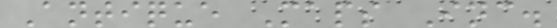Antique Maps Inc.
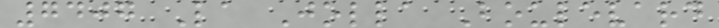7407 La Jolla Boulevard
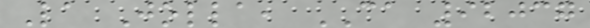La Jolla, CA 92037
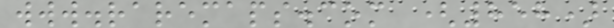www.raremaps.com (858)
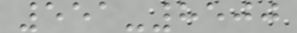551-8500
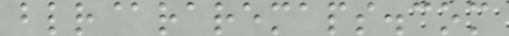blr@raremaps.com
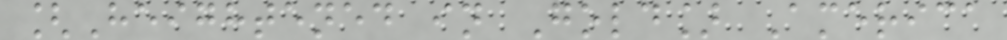[Heightened in Gold] America
